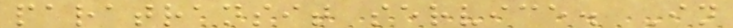paratransit service. In
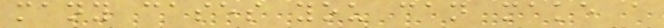many cases you can make a
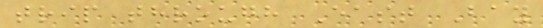trip through East Bay
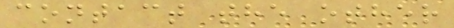contact the other
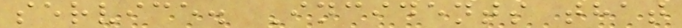service. Incidents that
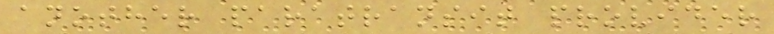another paratransit provider
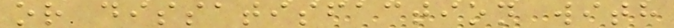or dissatisfaction with
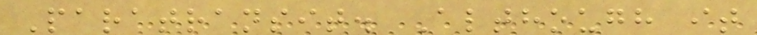Paratransit. Although it
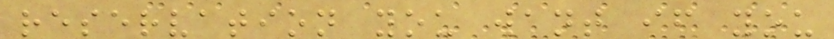reservation you want if you
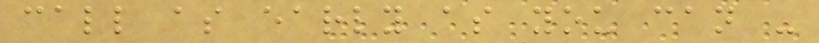call as early as you can -
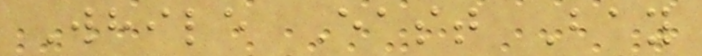While East Bay
